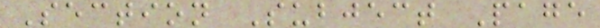Section Subject Page
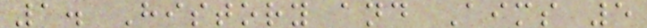1. History and Aims 5
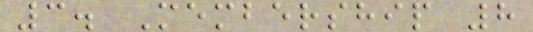3. Membership 8
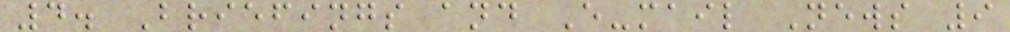4. Briefings and E-mail News 9
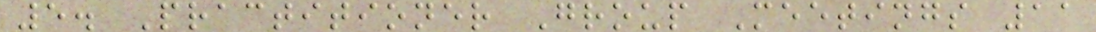5. Practitioner Group Meetings 11
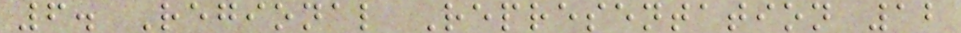6. Regional Representation 12
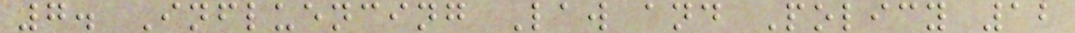7. Influencing Law and Policy 12
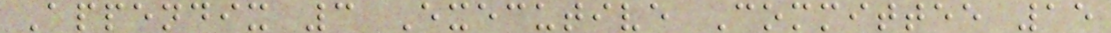Appendix 3 Executive Committee 15
